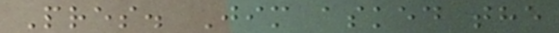Pres. Jim asked the
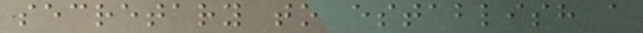secretary to establish a
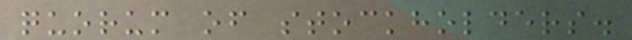quorum of stockholders.
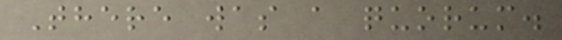There was a quorum.
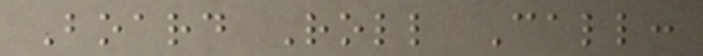Board Roll Call:
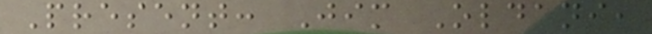Present: Jim Oldani,
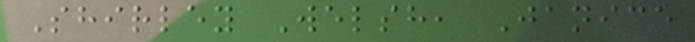Shirley Welsh, Janice
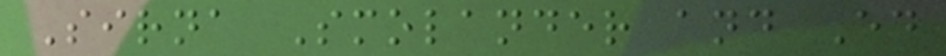Sirna Smolander and Ed
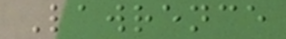Lawrence
